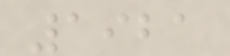1921
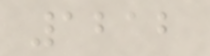1212
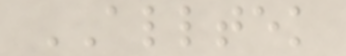ALLTEK
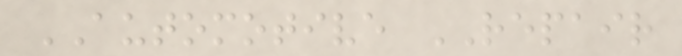AUTOMOTIVE REPAIR
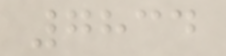7834
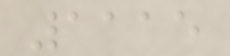1115
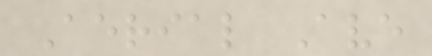Aerial Ave
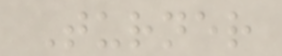Turner
